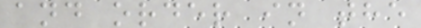and order in the
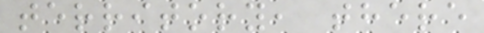territory, there
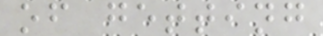of getting
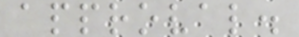approval.
